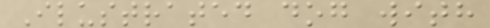Ilustrated dog with
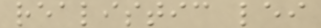realistic lei
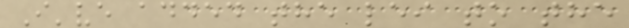I've added the lei to the
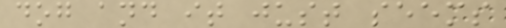dog and it just seems
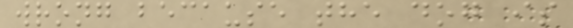wrong because the dog is
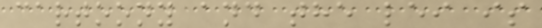cartoony and the lei is
